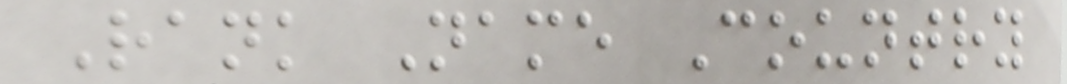Rank Name Country
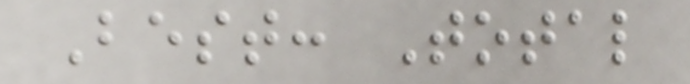Best: Total
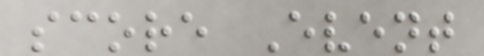score Event
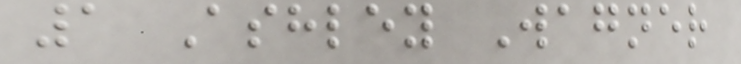1 Ashley Wagner
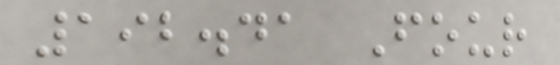192.41 Four
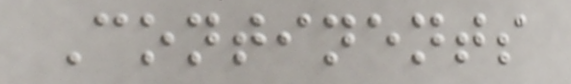Continents
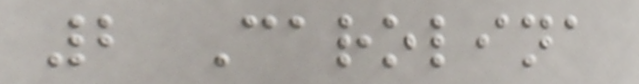2 Carolina
